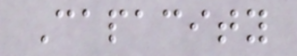Capacity
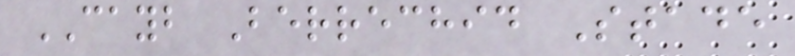CAYB Berrechid Stade
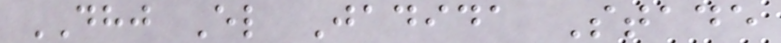DHJ El Jadida Stade
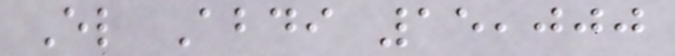El Abdi 15,000
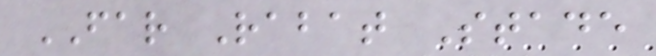FAR Rabat Stade
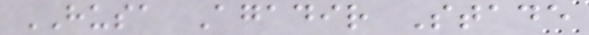HUSA Agadir Stade
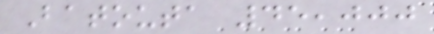Batouta 45,000
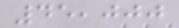45,000
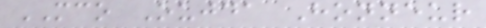MCO Oujda Honneur
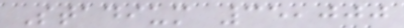Stadium 35,000
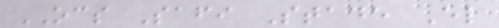OCS Safi Stade El
